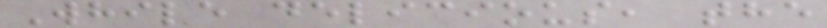While delicious, the
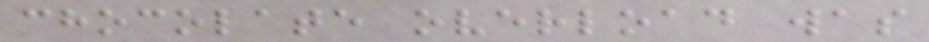chocolate overload was
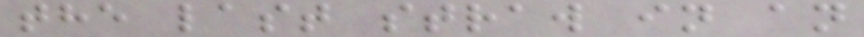the last straw in an
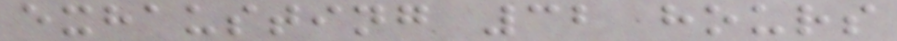exhausting 32 hours
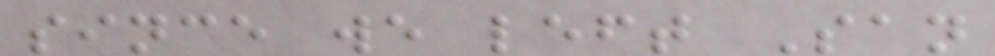since we left San
